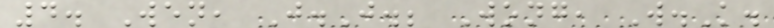4. Wen, J.J.; Wong, W.K.
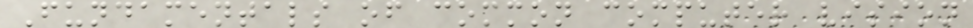Fundamentals of common computer vision
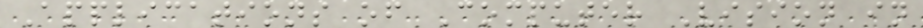Applications of Computer Vision in
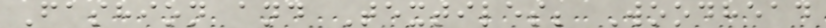Fashion and Textiles; Woodhead
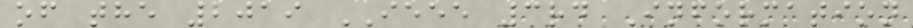of the 2019 IEEE 3rd Information
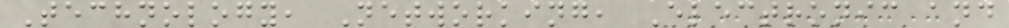Technology, Networking, Electronic and
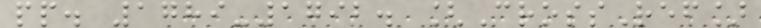pp. 1789-1792. [CrossRef]
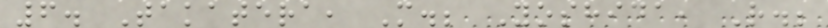6. Takatera, M.; Yoshida, R.;
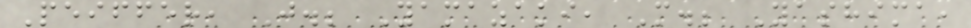Peiffer, J.; Yamazaki, M.; Yashima,
